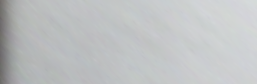2690
